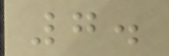7.
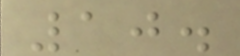10.
